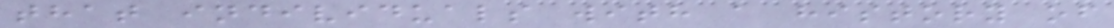that individuals with a history of
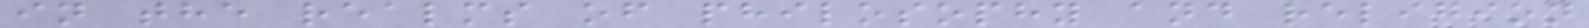in the realms of philosophy and religion
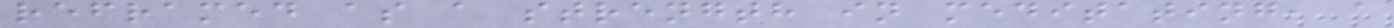reframed as a strength in meditating, a
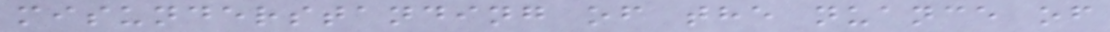misunderstanding of the nuance of
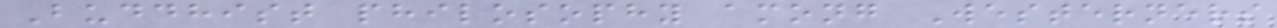Buddhist philosophy among Westerners
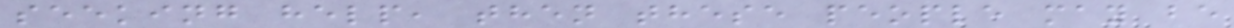seeking help, then these people may be
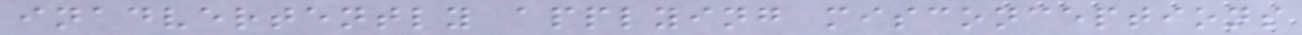inadvertently applying misconceptions
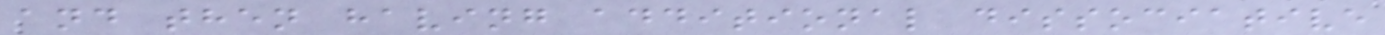and then having additional dissociative
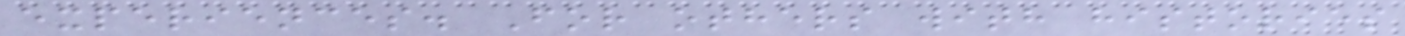experiences. For others with histories
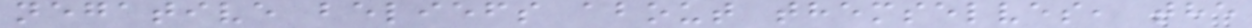negative beliefs about themselves, the
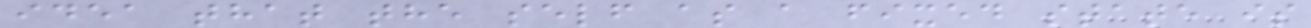idea that the self as a fixed state is
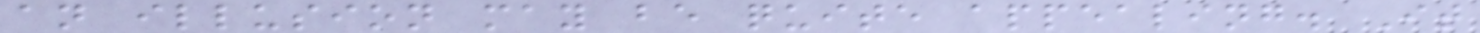an illusion may be quite appealing. It
